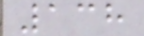138
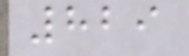829
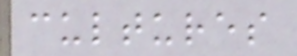cultures
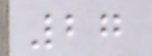27
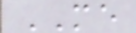ME
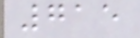715
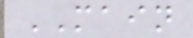MAIN
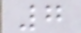7
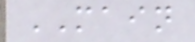MAIN
